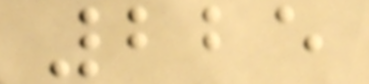225
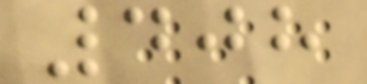408
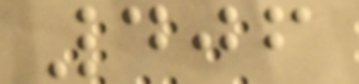406
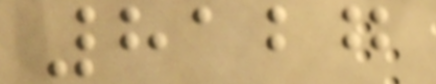8127
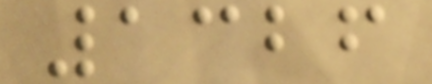1326
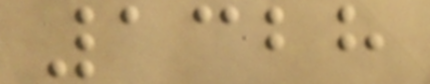1328
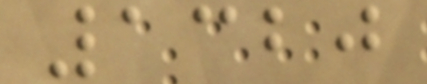1320
